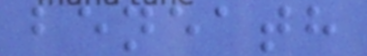beneath
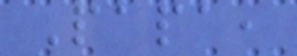Papa,
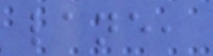lane,
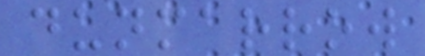dunmarrow
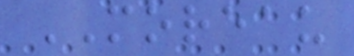MOREAU
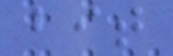bit
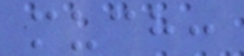much:
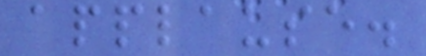applause.
